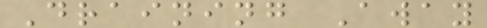Draining Away
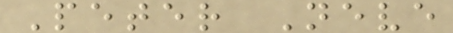Peter Neve
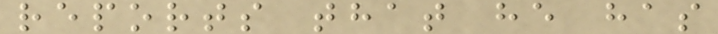reports that he has
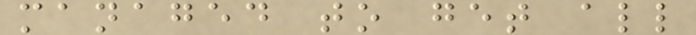managed to get all
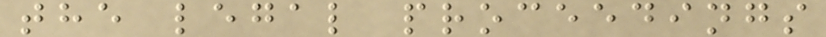the legal proceedings
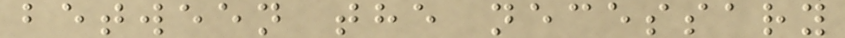between the necessary
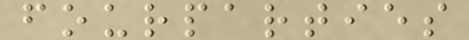fourparties
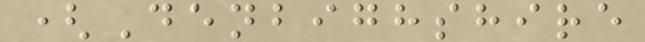(Denbighshire
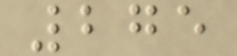275
